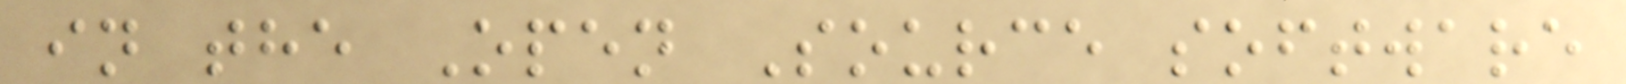in the Open Source software
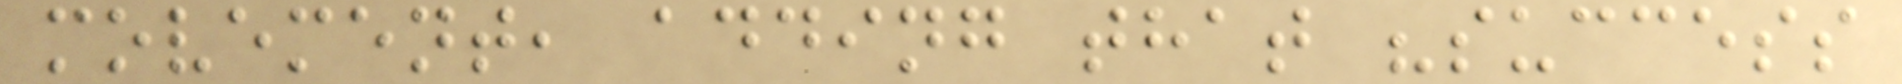movement, adding that "success
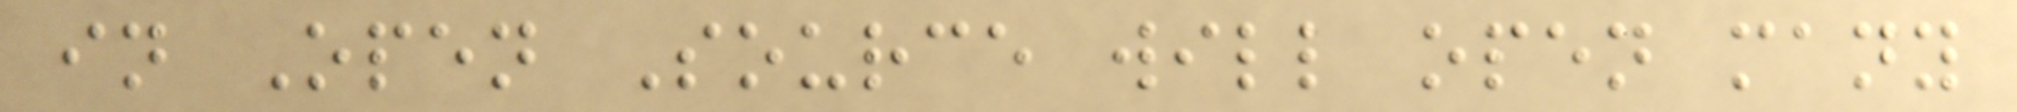in Open Source will open many
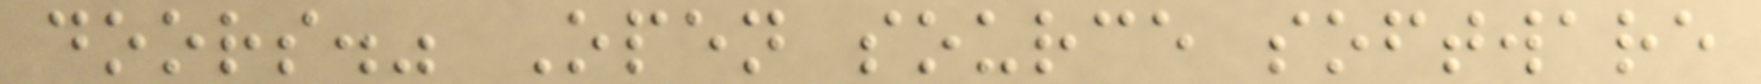doors." Open source software
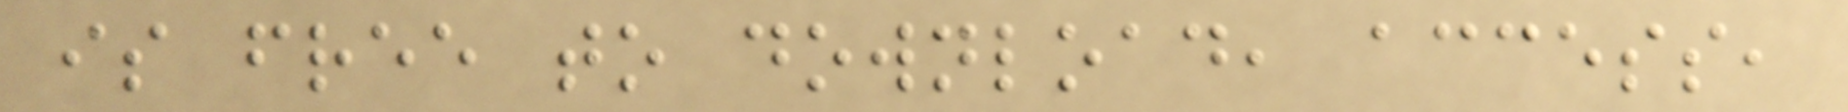is free to download, access,
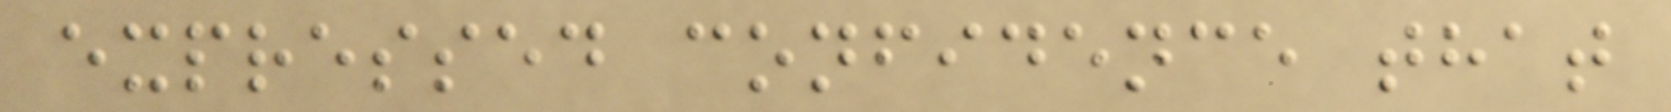expressed confidence that
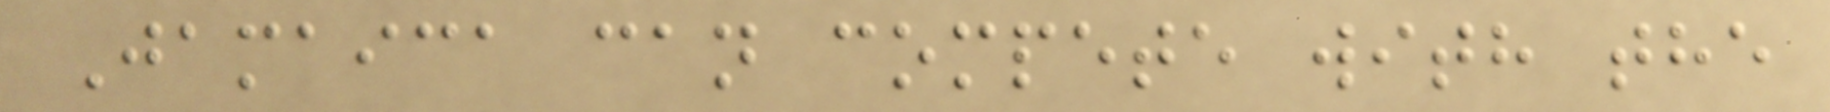Jamaica can compete with the
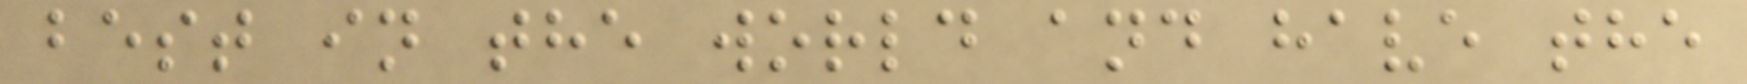best in the world and have the
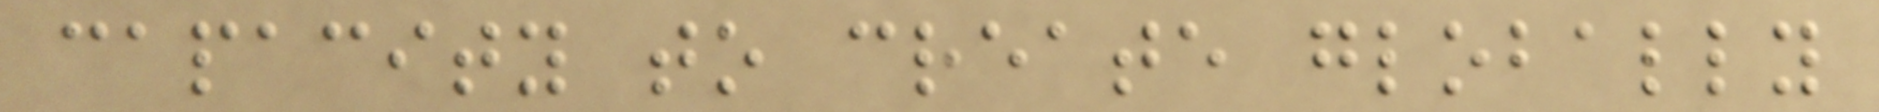capacity to create globally
